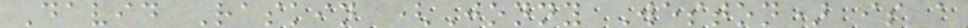David Raskin (Jonny Weston) is a
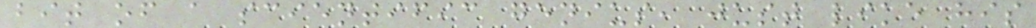bit of a scientific genius, just like his
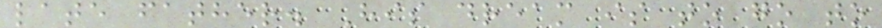late father. His dream is to go to
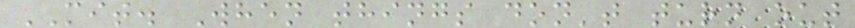MIT. When things don't turn out
